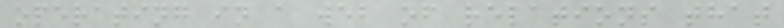operating in a web of relations that
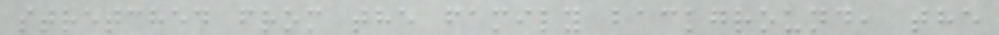stretched from the family background, the
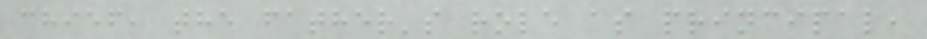chief, the father's role as principal,
